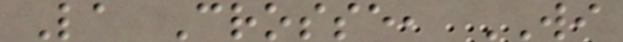La Crosse, WI
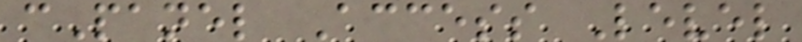cPanel Access Level
